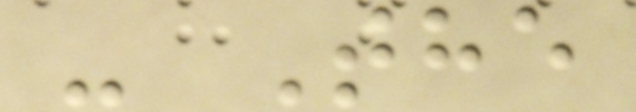- The
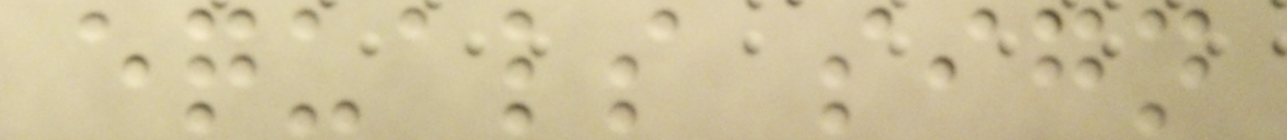equals sign
